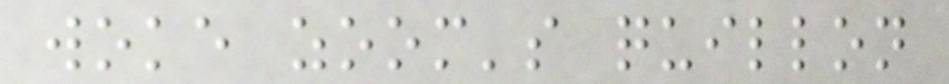woke zoom's quillon
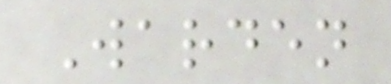Warden
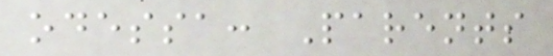odessa: Parents
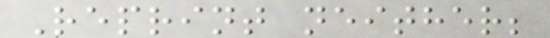Reprint neither;
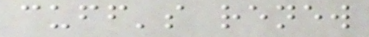cuff's renew
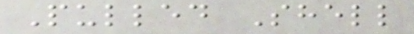Pulled Shell
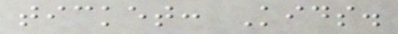ticket: Kids.
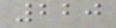220
